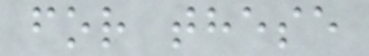for these
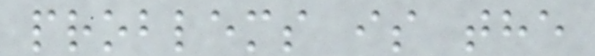problems is the
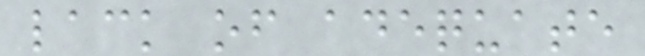lack of adequate
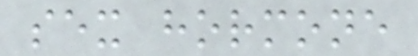sex hormone
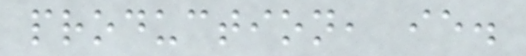production, ie.
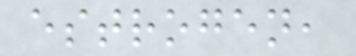estrogen,
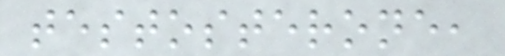testosterone,
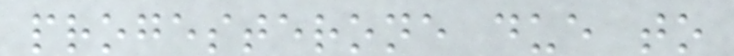progesterone due to
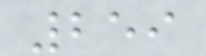259
